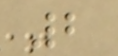2
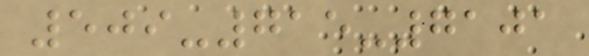509-715-7101
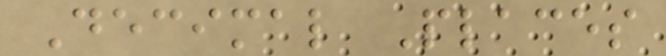Decimal Places
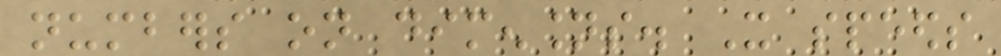numbers on dimensions. It speeds
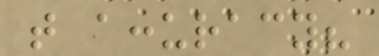that accuracy?
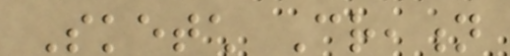Sketch Creation
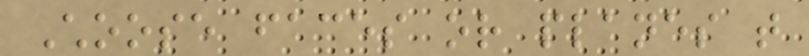Choose faces or planes that
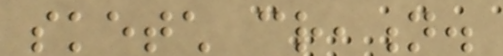sketch creation.
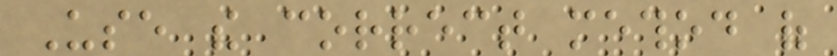Use the correct method of
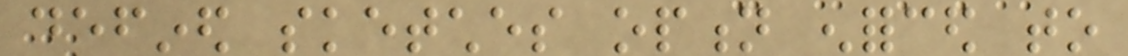defined sketches option enforced to
